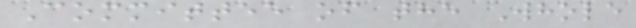Committee of the Whole
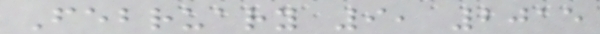February 9, 2015
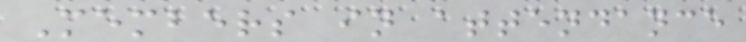Members in attendance
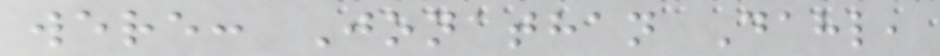were: Jonathan Dahl,
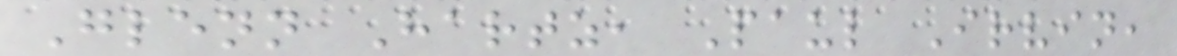Glenn Hartz, Paul Irvin,
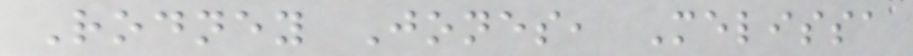Rodney Jones, Melissa
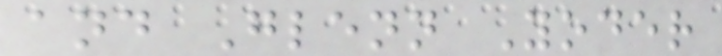and Glenn Yoder
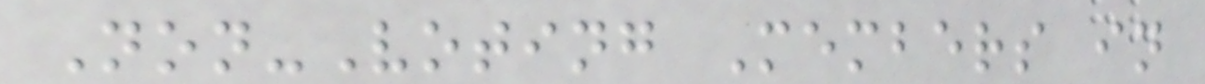Non-Voting Members in
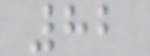82
